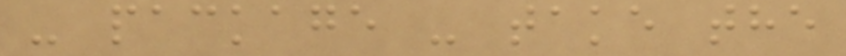- package - take the
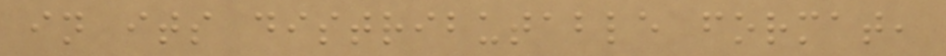in its distributable format,
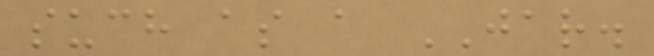such as a JAR.
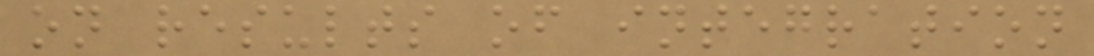on results of integration
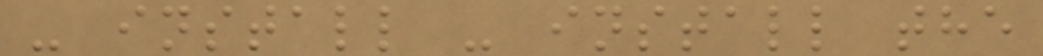- install - install the
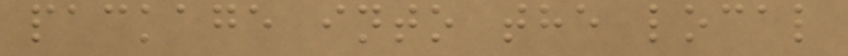package into the local
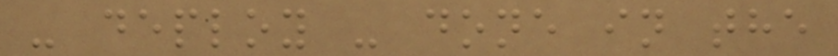- deploy - done in the
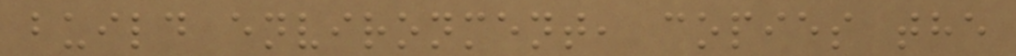build environment, copies the
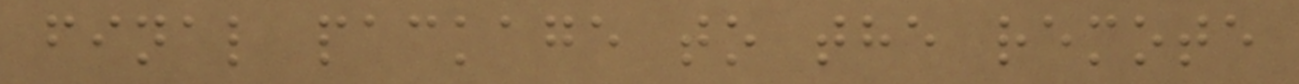final package to the remote
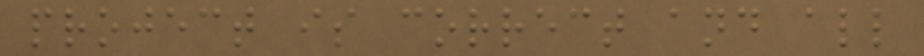project is correct and all
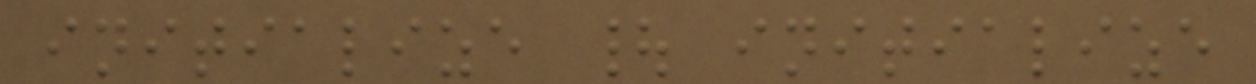initialize | initialize
